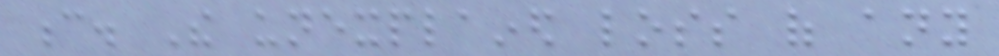c. The unexplained loss of any
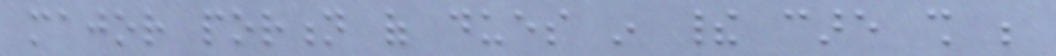major portion of dues in their care shall be
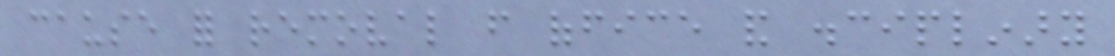cause for removal from office and disciplinary
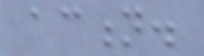action.
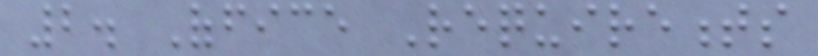2. Office Requirements
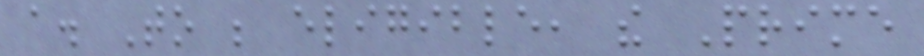a. To be eligible, the Prime
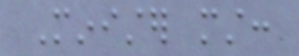Minister must:
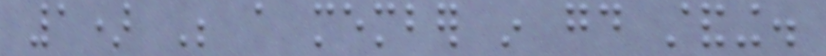1) Be a member in good standing.
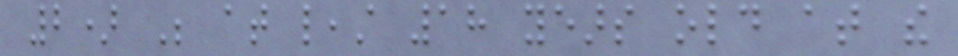2) Be at least 18 years old at the
